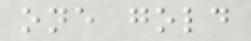one gold
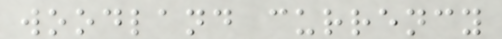woodland currency
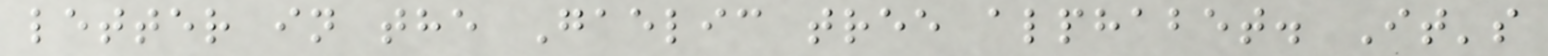letter in the Gaelic tree alphabet. It's
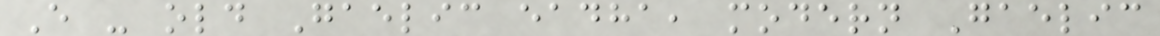E - old Gaelic eadha, modern Gaelic
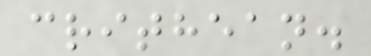crithean.
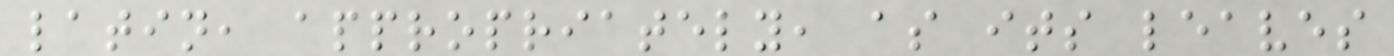latin, appropriately, as its leaves
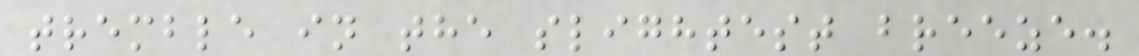tremble in the slightest breeze.
